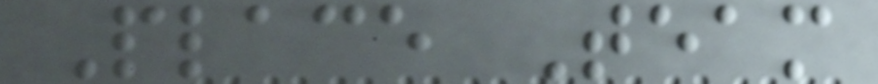Place Team
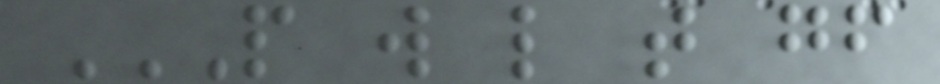P W L T GF
